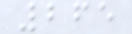265
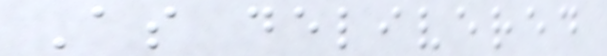As delivered
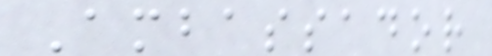Ambassador
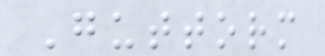Guttorm
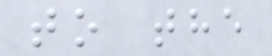to the
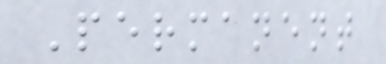Permanent
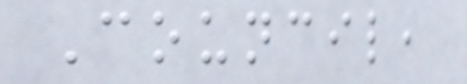Council,
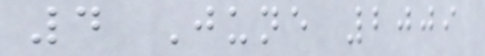4 June 2009
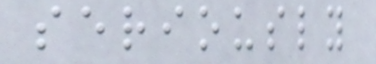seriously
